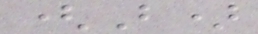(B)
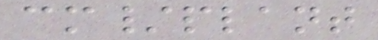cm/plant
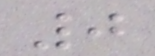0
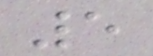5
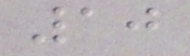10
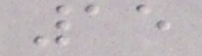15
